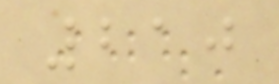210
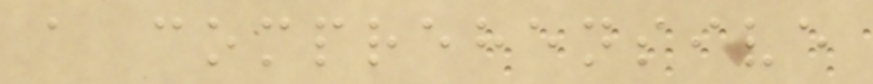a comprehensive
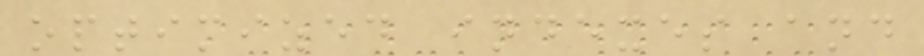optimized indexes and
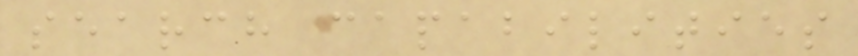search capabilities
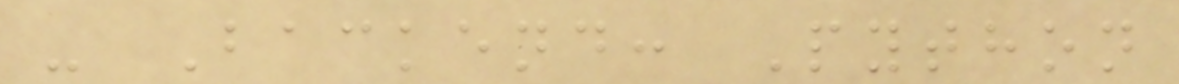- Backend: Python
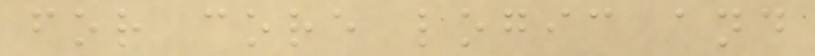for core logic and
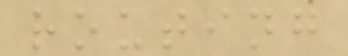routing
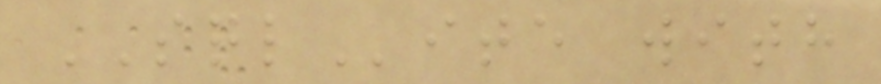SQLite with
